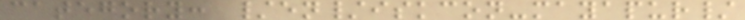category: /en/iskcon-mayapur/
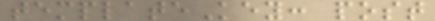templateKey: post
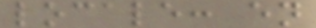locale: en
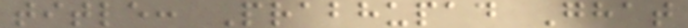title: Prabhupad Ghat
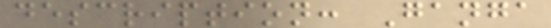description: Ganga
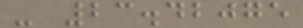- 23.42075
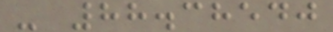- 88.38540
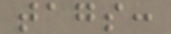tags:
